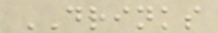DRINKS
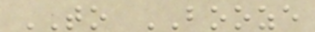TO BOOZE
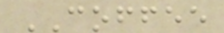COFFEE
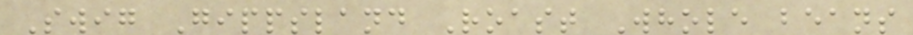Swig Gippsland Roast Whole beans
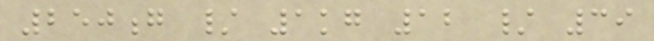250g / 1kg 12 / 39
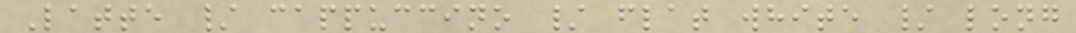Latte / cappuccino / flat white / long
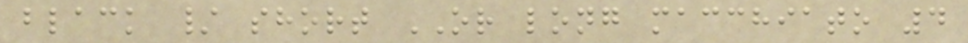black / short OR long macchiato 4
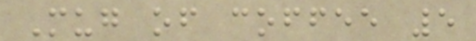Mug of coffee 5
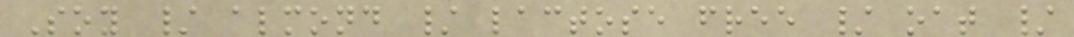Soy / almond / lactose free / oat /
